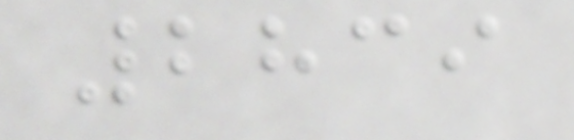2839
